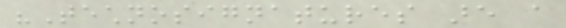"Technosignatures are a
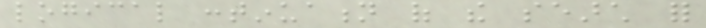logical continuation of the search for
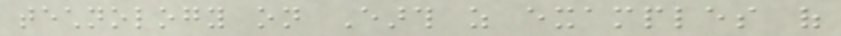technology on Earth as examples of
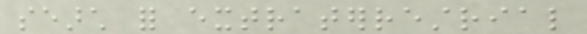search for extraterrestrial
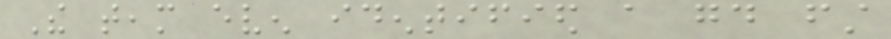The team even identified a good first
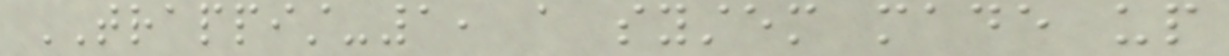TRAPPIST-1, a system made up
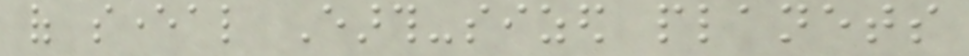of several Earth-sized planets
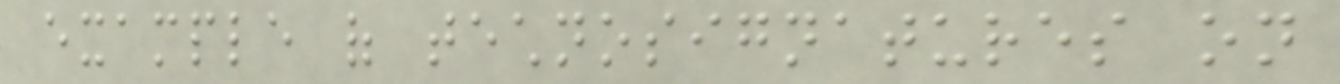example of technosignatures on
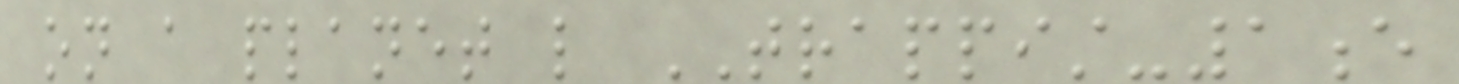on a planet like TRAPPIST-1e
